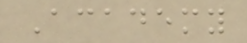Academy
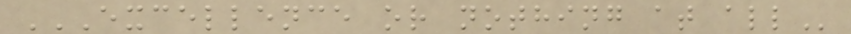EXCELLENCE OR NOTHING AT ALL
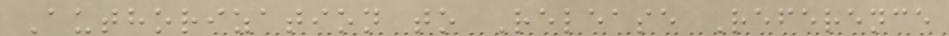Authorization to Release Reference
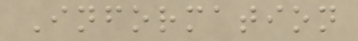Information
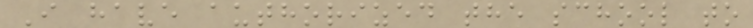I have authorized the school to
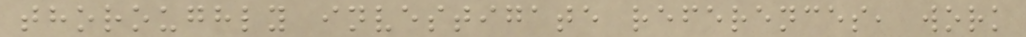thoroughly investigate references, work
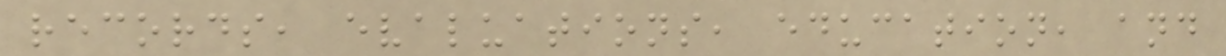records, evaluations, education, and
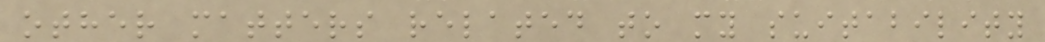other matters related to my suitability
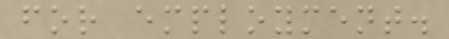for employment.
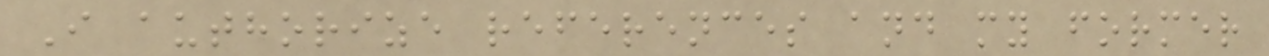I authorize references and my former
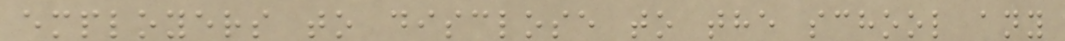employers to disclose to the school any
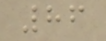86
